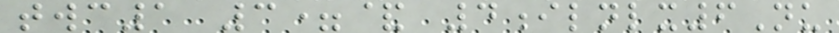twc1 3=& 4ilnlx6Nu
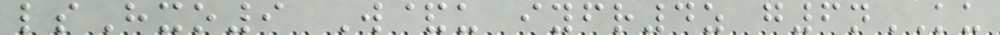lsHxo9 W&u iyfr4z g6nKU
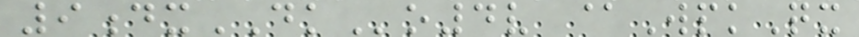9dxDKo4v @WpkQx
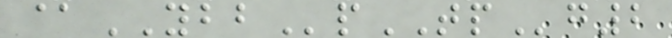@YBBpTPg2
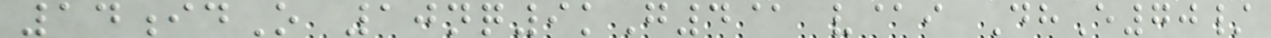14idO 10nq9kG4@ v@i DhE70/
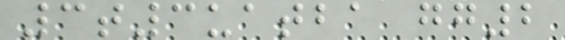3t3uatba gg2
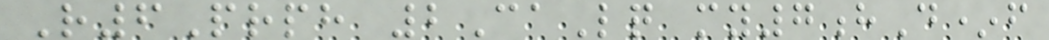R6Prph 2CaLq my7hD*f
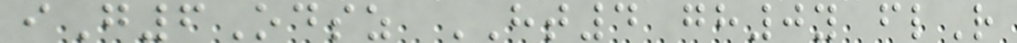iG6Odsz HT4 gh0y flR
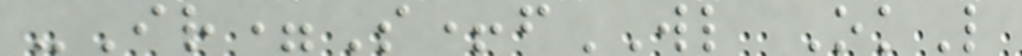-Ir=S+fWL OkL
